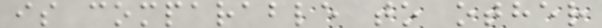is comparable to other
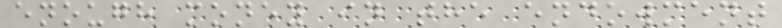enough money in the endowment
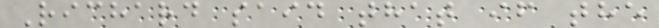Richard said that if the
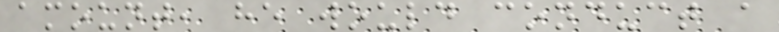amount, he would conduct a
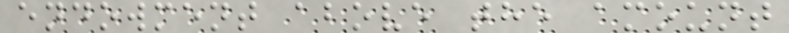endowment above the amount
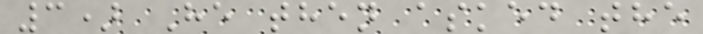3) He then asked the
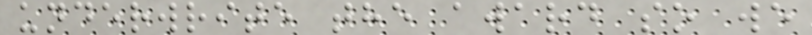underwrite the award so we
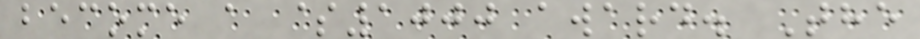become a $1000 award. The
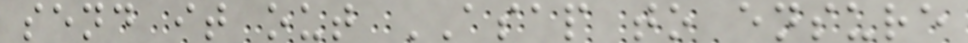send it out ASAP to ensure
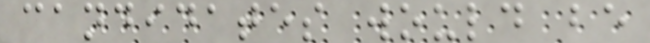candidates would be
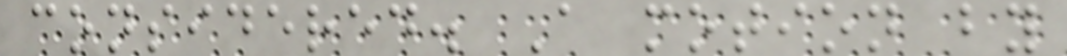considered. A motion by
